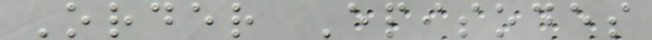Order Episodes
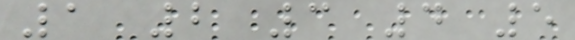1 2 3 4 5
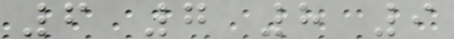6 7 8 9
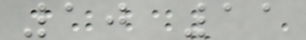10 11
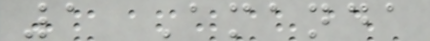1 Amanda
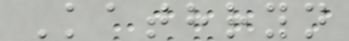Kathryn
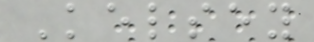Kelsey
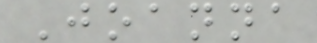Joanna
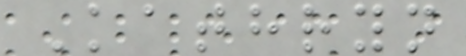Kathryn
